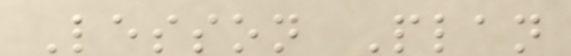Lesson Plan
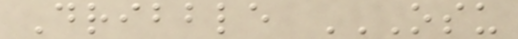Dribble OSU
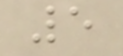5
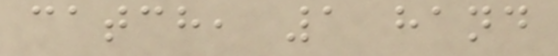catch, 1 hand
